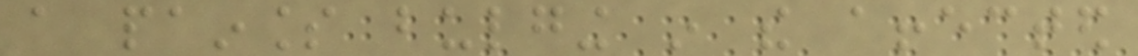a painless bulging in the affected
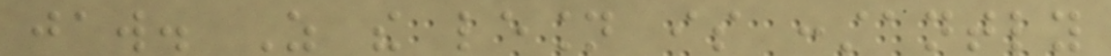jaw. As the lesion is constantly
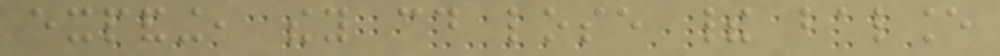expanding, they could lose their balance
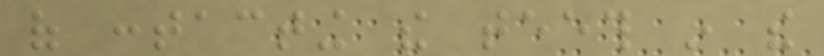of contacting the teeth in the
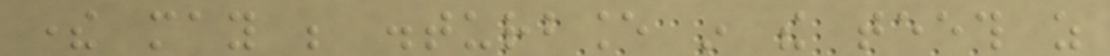there may be disturbance in the teeth as
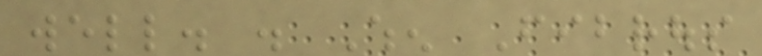well. . When Fibrous
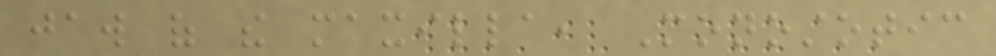jaw of the maxilla, Monostotic
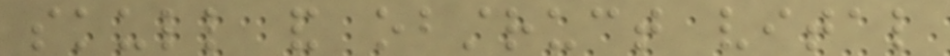skull and obstruct vital
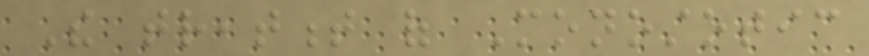The treatment of Monostotic
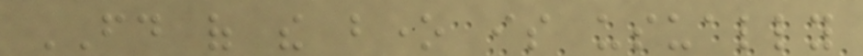FD of the bone is usually
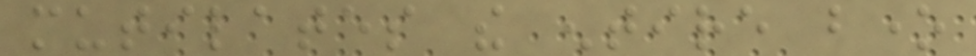mutilates the entire bone
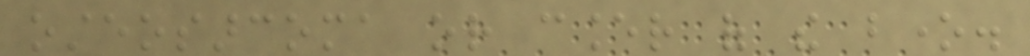osteosarcoma or cancer of the bone.
